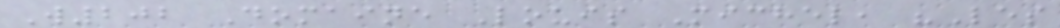W202 Domaine Louis Michel, "Les
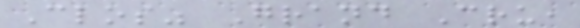Clos" Grand Cru,
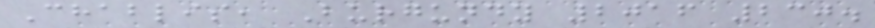Chablis, Burgundy 2016 230.
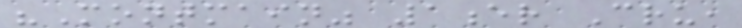"Montmain" 1er Cru,
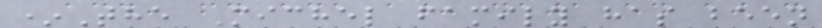*The Michel family has been
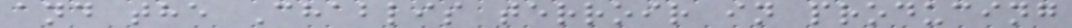and the Chablis terroir in producing
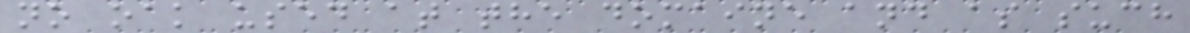no oak used at the domaine and as such
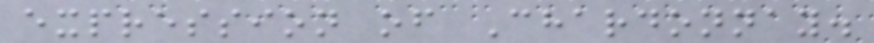expression of Chardonnay.
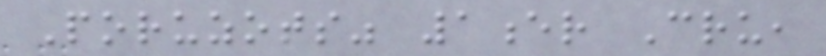Poruzots" 1er Cru,
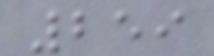259
